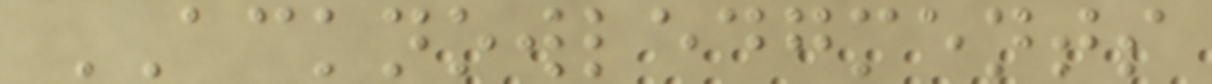ACKNOWLEDGMENTS
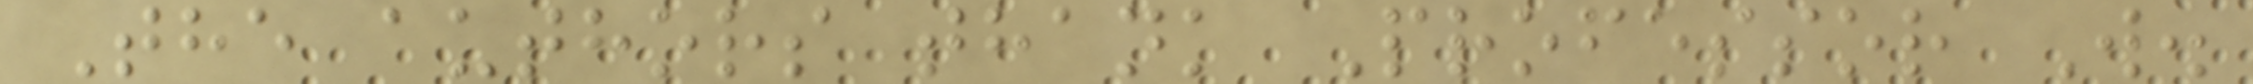The authors thank Professor W.
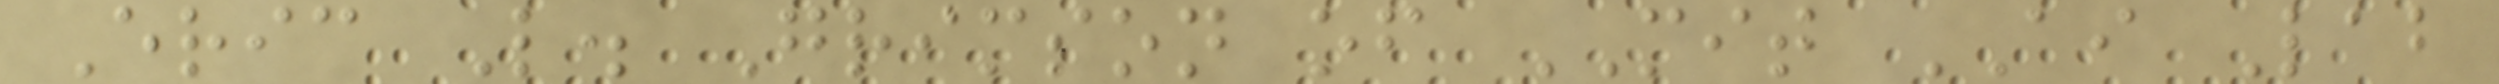Eric L. Grimson of MIT AI Lab
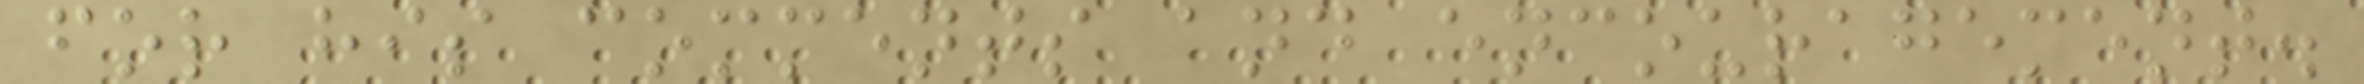for his comments and encouragement.
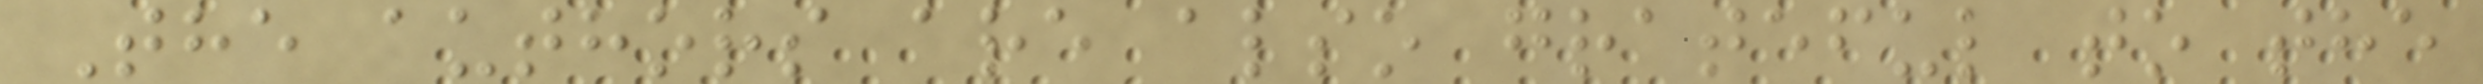The authors are also grateful to the
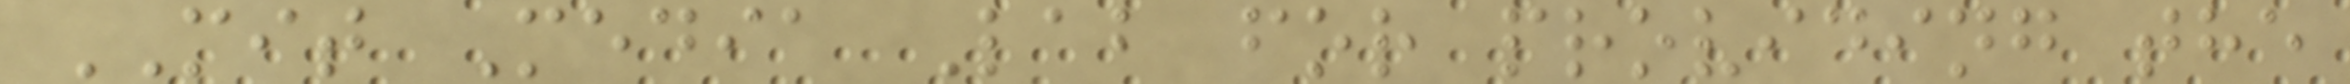MIT Media Lab for providing the
